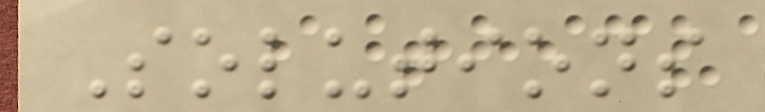Solutions
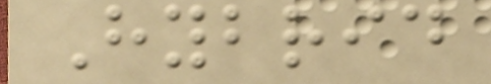Hybrid
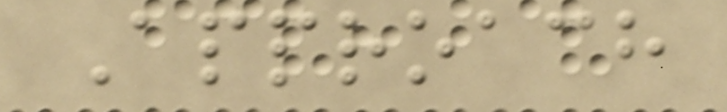Approach
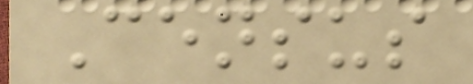Census
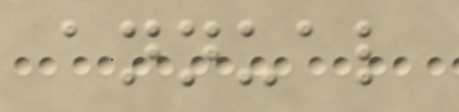annual
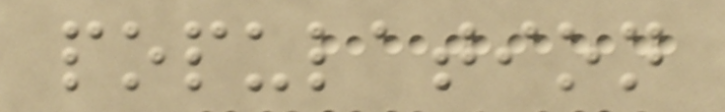population
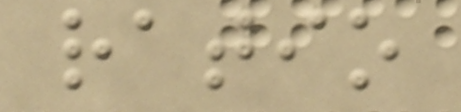ratio
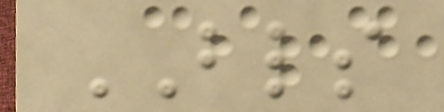BLS
